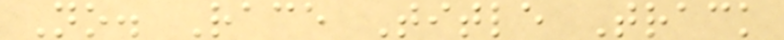No. Race Title Track
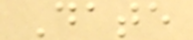Date
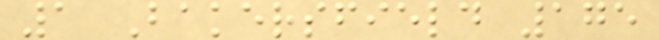1 Bakersfield 175
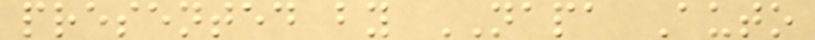presented by NAPA Auto
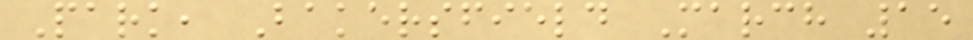Park, Bakersfield March 15
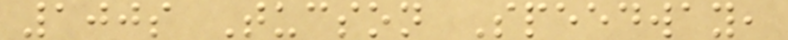100s Tucson Speedway,
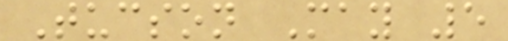Tucson May 5
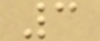3
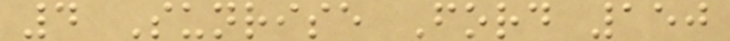4 Sunrise Ford 150
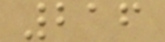216
